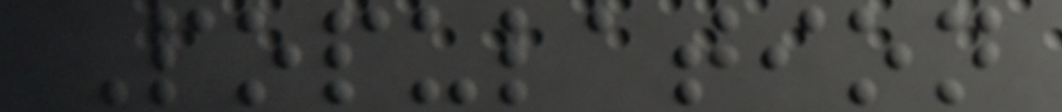Population
